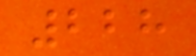228
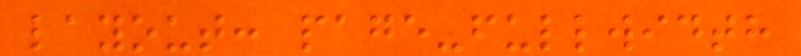layout: page-fullwidth
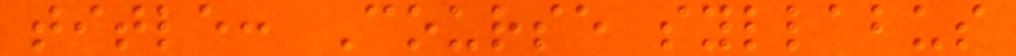title: Course syllabus
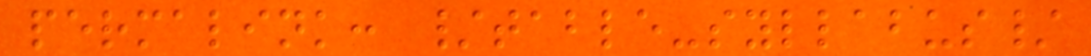permalink: /table-syllabus/
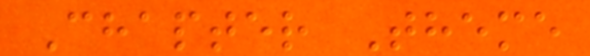Chapter Theme
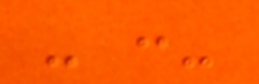- :-
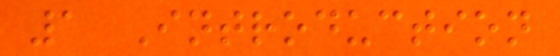1 Introduction
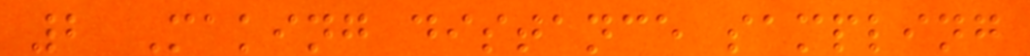2 Making distance sampling
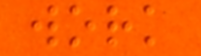work
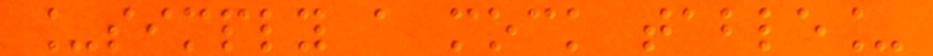_simply a mock table_
